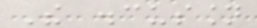The discussion
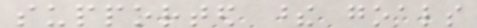supported these goals
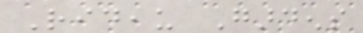Rideau Gardens
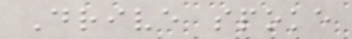Drive spoke
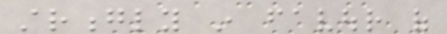strongly in favour of
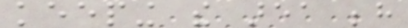keeping the area behind
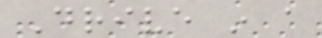Drive in a
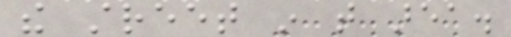the street in that area.
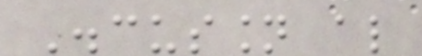Discussion also
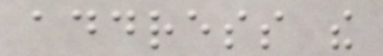address the
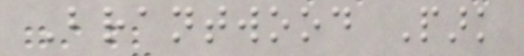Brantwood Park
